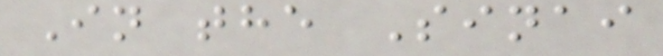In the Sinai
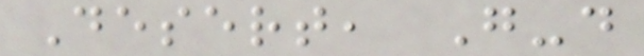Desert, G-d
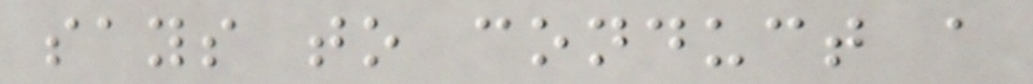says to conduct a
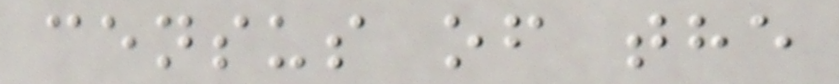census of the
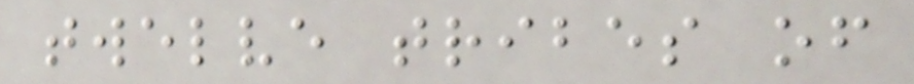twelve tribes of
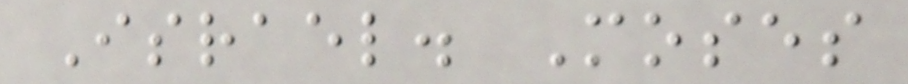Israel. Moses
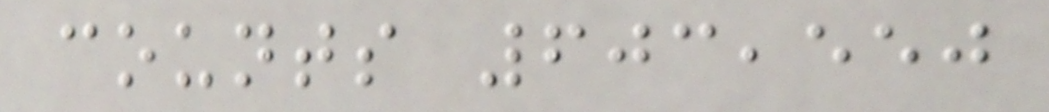counts 603,550
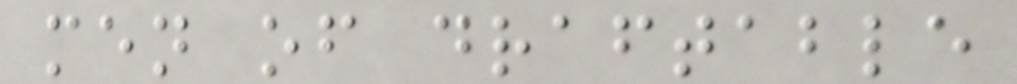men of draftable
